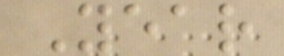Year
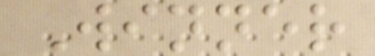Winner
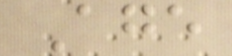Age
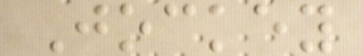Jockey
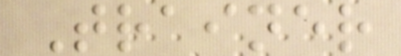Trainer
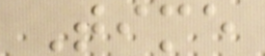Time
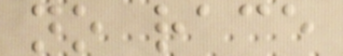no race
